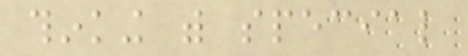thinking with special
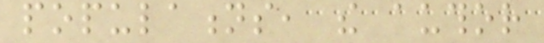populations, the author
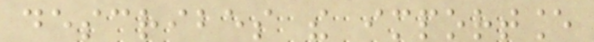describes the importance
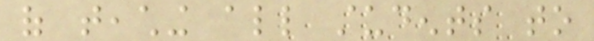of teaching all students to
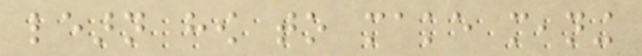learn how to make meaning
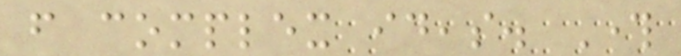from complex ideas. Through
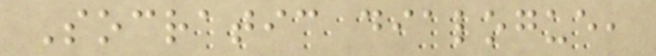Socratic dialogue,
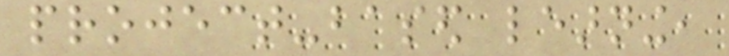project-based learning,
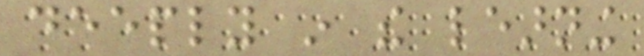deeply in the learning
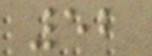52
